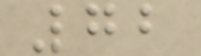72
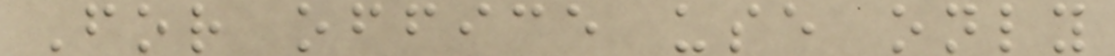For office use only
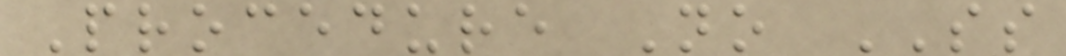Procedure No SS
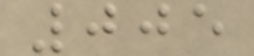005
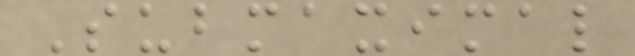Submaximal
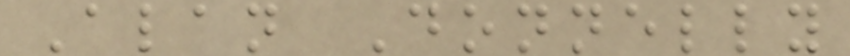Alan Donnelly
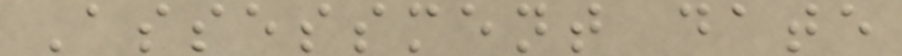Assessment date
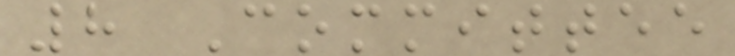8 Committee
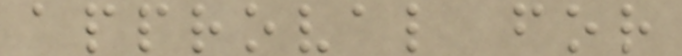approval for
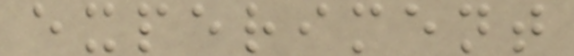experiment
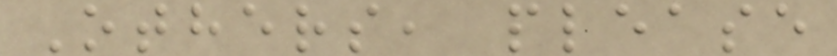Others, please
